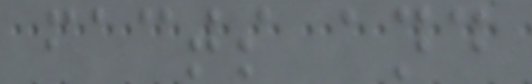facts and
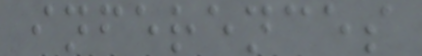inferences
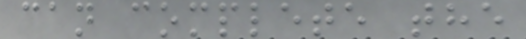can complete the
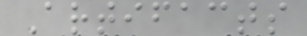Artifacts
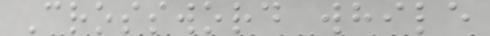Crossword while
